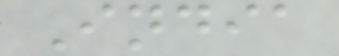India
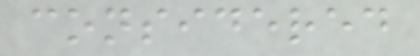considered
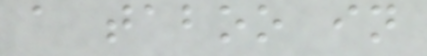a taboo in
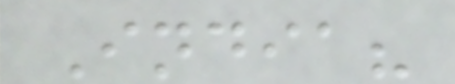India?
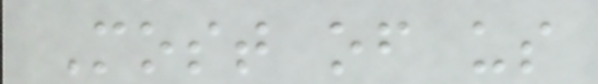Most of us
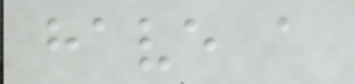have a
